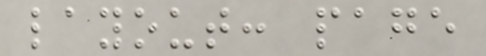layout: page
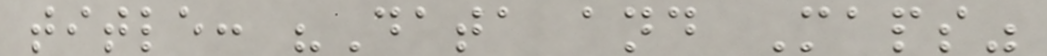title: "Data and Maps"
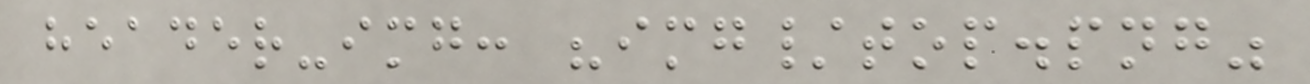header-img: "img/top.png"
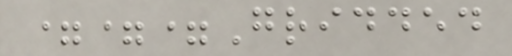===Gridded
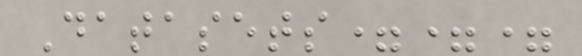Datasets===
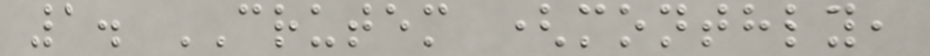1. CRUTEM (monthly,
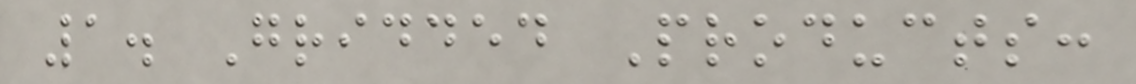1. Gridded Products:
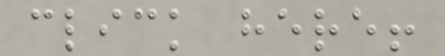click here!
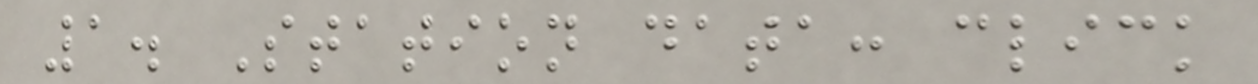1. Station data: click
